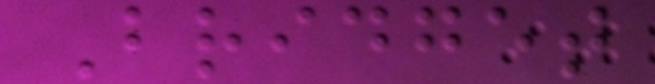Bridget
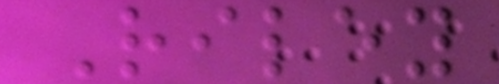Riley
